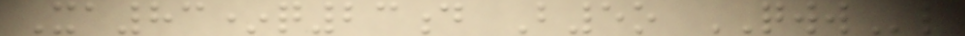Xa83*q23d B5o QWWl
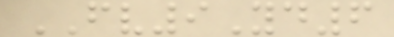FV9Yd6
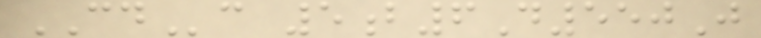CDc 5b6D550J
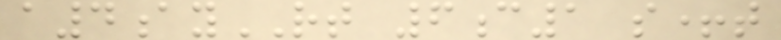a4ayRT 6c1 s+t
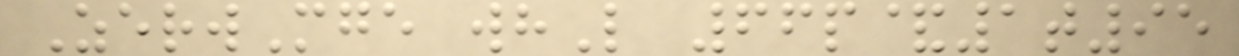ZerwMge whL 66p&1t95
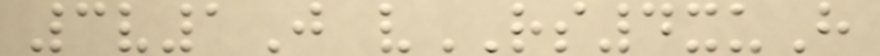3v1J vRS4xuH
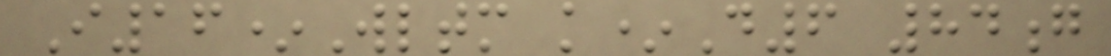I16*Wltm k*D6 84g
